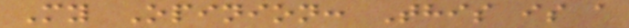My Opinion: This is a
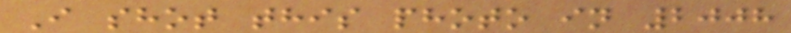I shot this photo in 2008
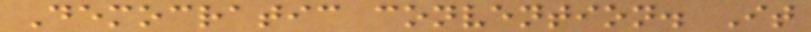Democratic convention. It
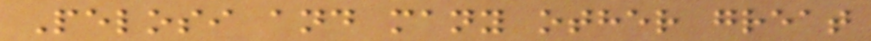Pelosi and many other great
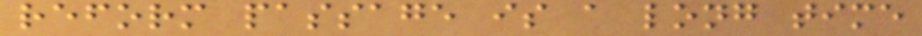reform passage is a long time
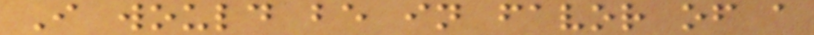I would be in favor of a
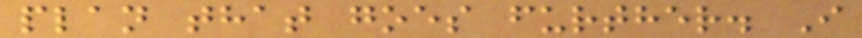plan that goes further. I
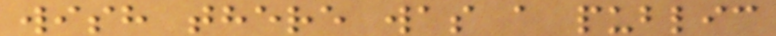wish there was a public
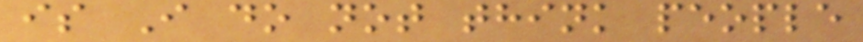is I do not think people
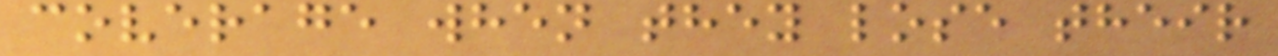coverage when they lose their
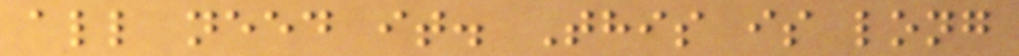all need it. This is long
